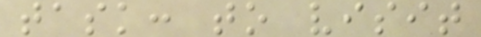task: to visit
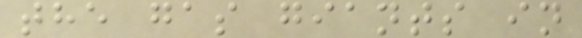the gas giants in
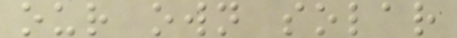our own solar
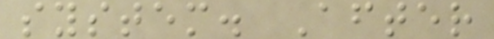system. After
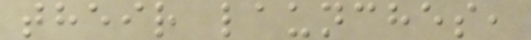their launches,
